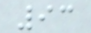93
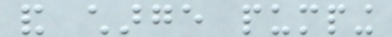and charge pumping
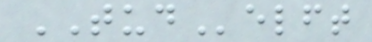TUDelft
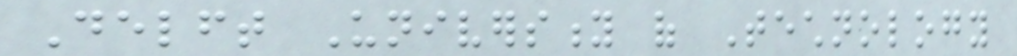Delft University of Technology
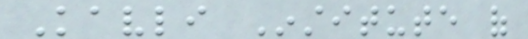Kavli Institute of
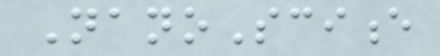NanoScience
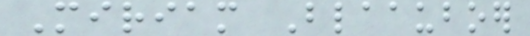Miriam Blaauboer
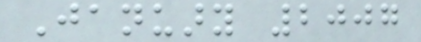January 2007
